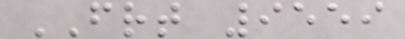FRT 9559
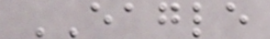EAGLE
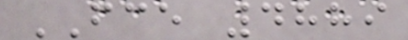FCE 4889
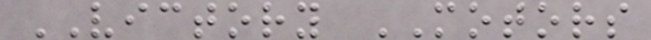VICTORY MOTORS
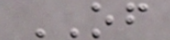OF
